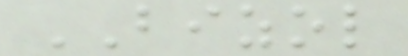BIZOL
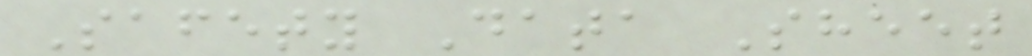Safety Data Sheet
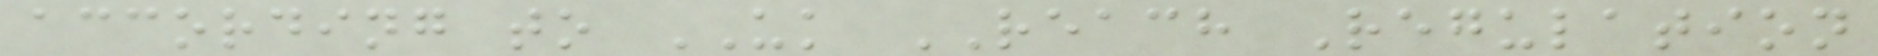according to UK REACH Regulation
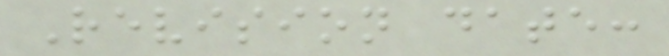Revision date:
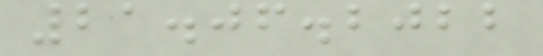21.06.2022
